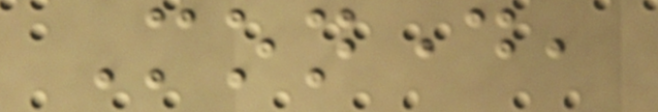Monday,
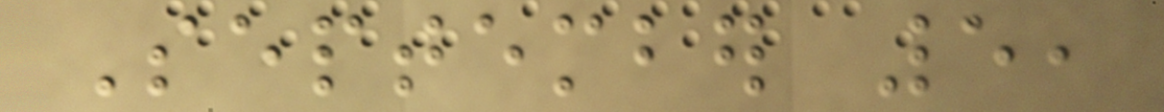September 5,
